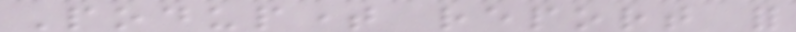Poduptime report for
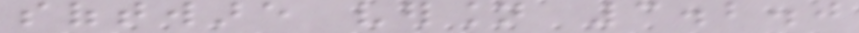software version 3.2.0
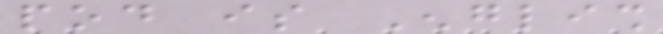pod is English
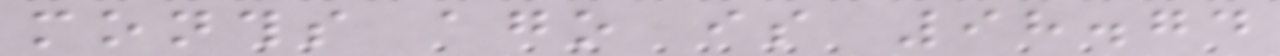months ago is 98.74
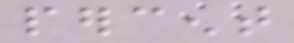percent
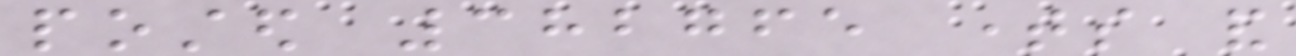posted 382765 times and
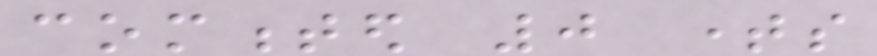commented 0 times
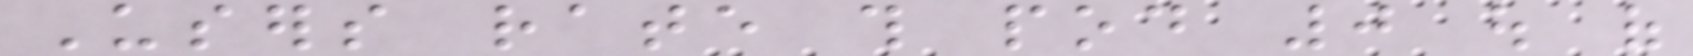Users rate this pod 0 out of
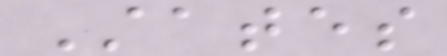States
